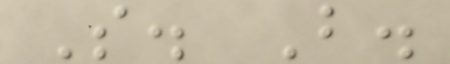S. B.
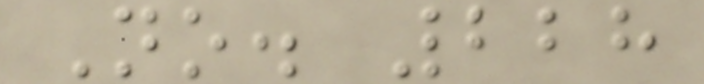No. 228
